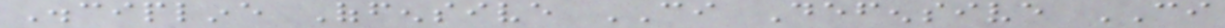Discipline Offensive CI Defensive CI
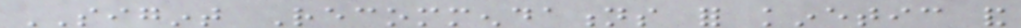SIGINT Recommendations for kinetic and
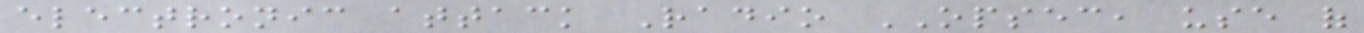electronic attack Radio OPSEC, use of
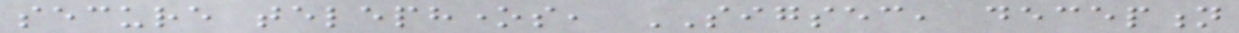secure telephones, SIGSEC, deception
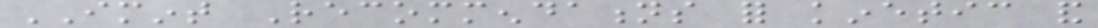IMINT Recommendations for kinetic and
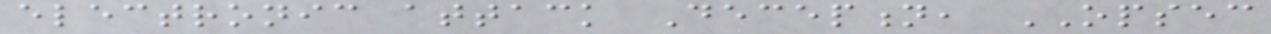electronic attack Deception, OPSEC
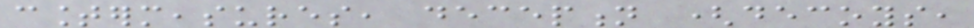countermeasures, deception (decoys,
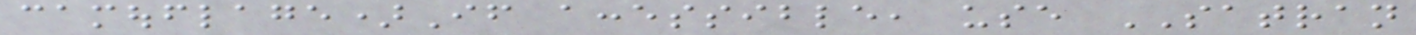camouflage)If accessible, use SATRAN
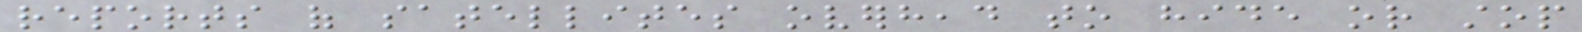reports of satellites overhead to hide or stop
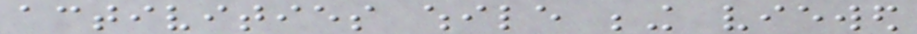activities while being viewed
